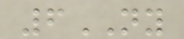6NY
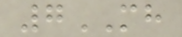7MH
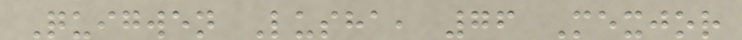Quigwen Lusha, 76 Mexjor
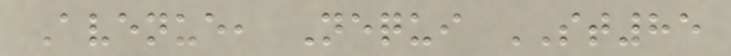Avenue, Nequi ST85
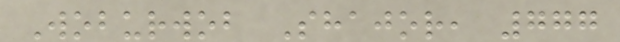Woburwob Shajor, 777
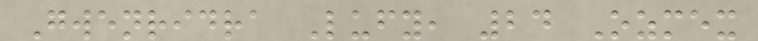Gwenridra Lufy, 24 Ozmex
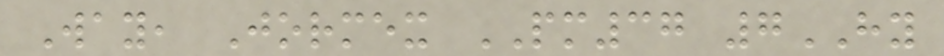Way, Jormex PM37 7HY
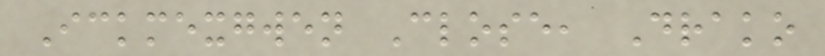Ickmexgwen Close, Drako
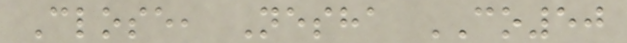Close, Nesha CO50
